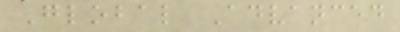Global Advanced
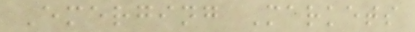Emerging Markets
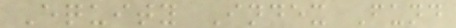Equity Index Fund
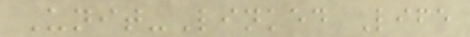Unit-Linked Life
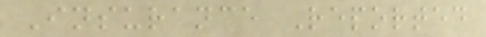Insurance Reported
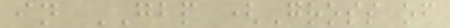in GBP (Gross of
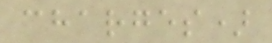charges)
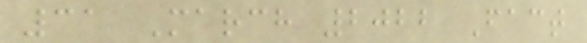31 March 2022 Fact
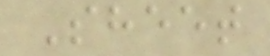Sheet
